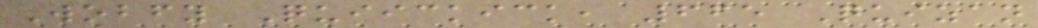Wobfy Quiickick, 665 Quizan
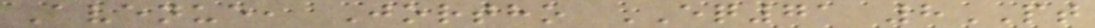Avenue, Jortho EQ71 8PT
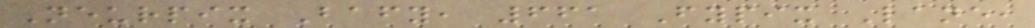Neurpix Bafy, 661 Fypix Lane,
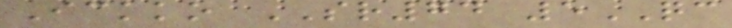Ickko SR74 5QC
